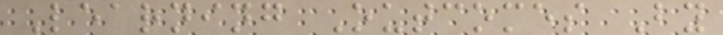Learning Outcomes By
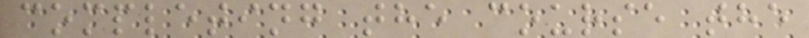completing the course the
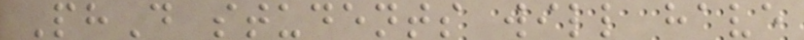PhD students will have
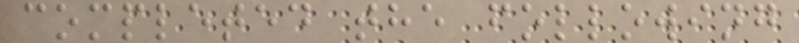completed the following
